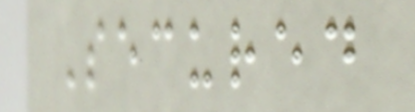Secured
